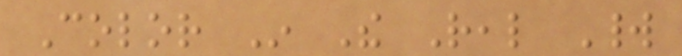Color In The Real World
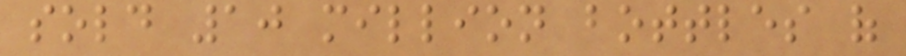sold 10 million bottles of
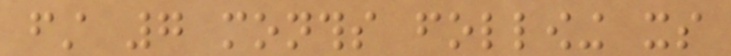first 7 months following its
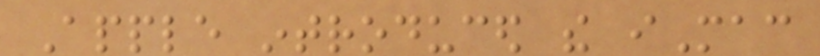Apple introduced the iMac
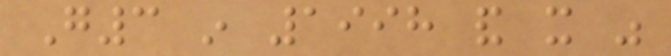G3 in 1998 and it was
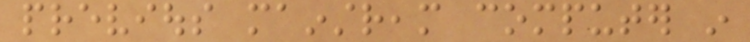previous mainstream computer in
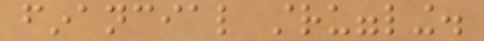financial struggling.
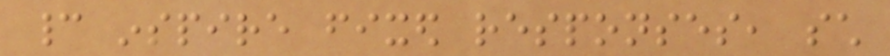cannot inspire fixed responses, such
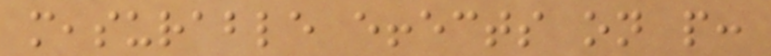measurable effects on people:
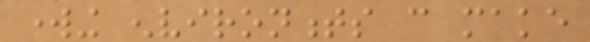working environments can make
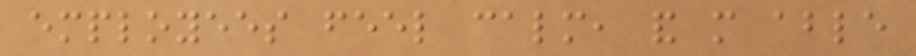employees feel calm, and more able
